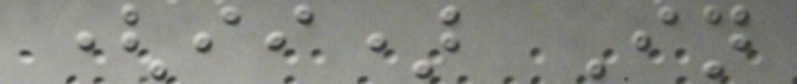(ii) In
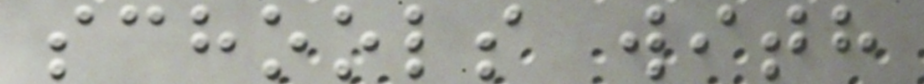schools with
